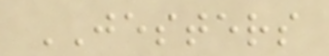JESTERS
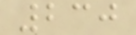230
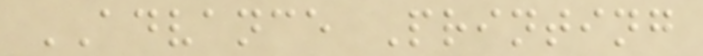ADVANCE Printing
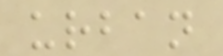urban
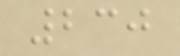230
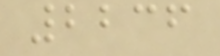2236
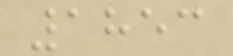1853
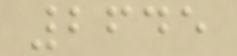2645
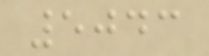5043
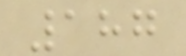187
